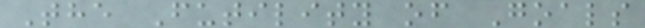The Futility of Goals
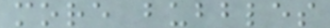more bubbles
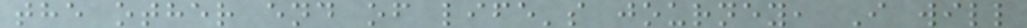the other end of life's journey, I will
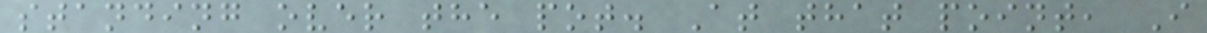standing over the pot. At that point, I
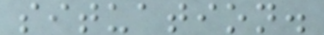situation.
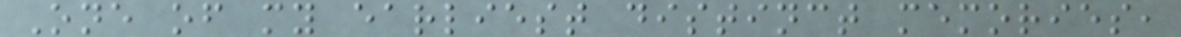One of my earliest distinct memories,
